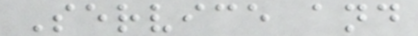Service and
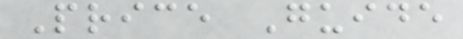Price Guide
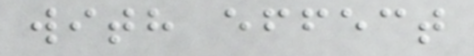with effect
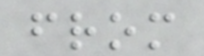from
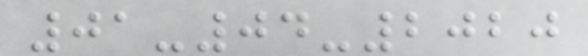01-04-2020
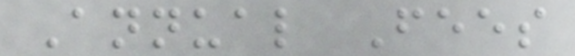Annual Fees
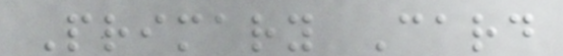Primary Card
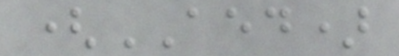(AED)
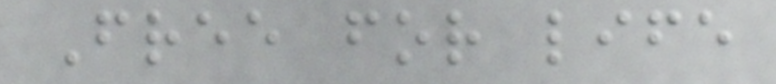Free for life
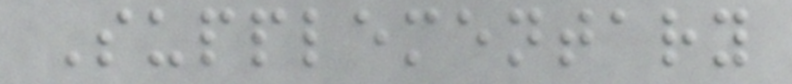Supplementary
